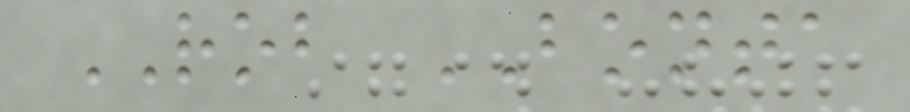ROB BONTA
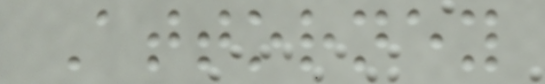Attorney
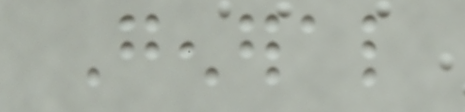General
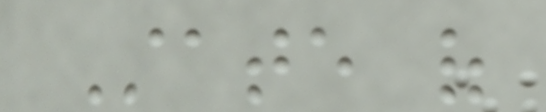State of
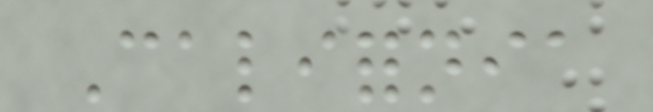California
